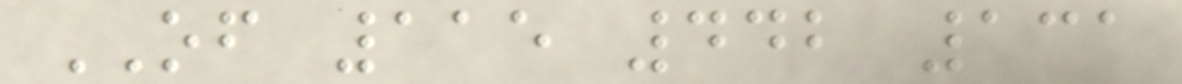OF 115 442 131
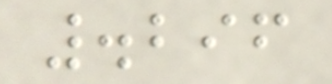.296
